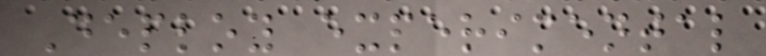Deploy experimental
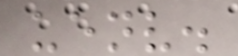uenv.
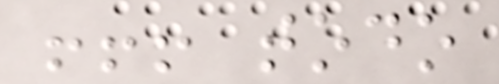!!! todo
